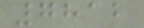7812
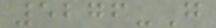5276-G
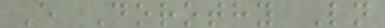E Dorothy Ln
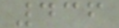436
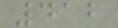412
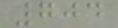704
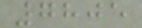7805
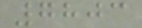7803
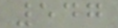547
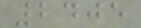2405
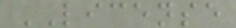LICENSE
